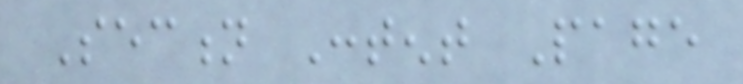Section Content Page
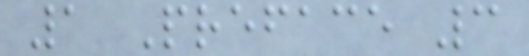1 Preface 3
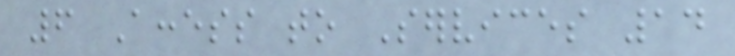6 Access to Services 14
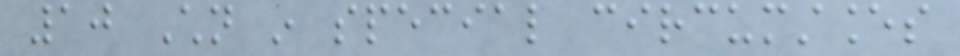10 Children in special circumstances
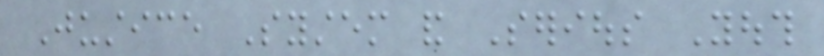Justice System and Serious Youth
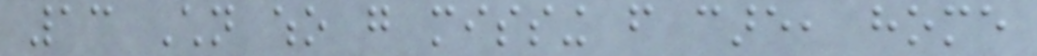13 Children who go missing from care, home
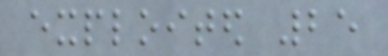exploited 25
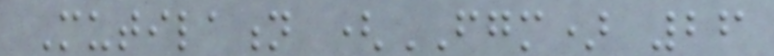Mutilation (FGM) 26
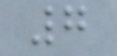7
